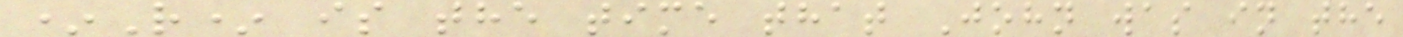*R* is the time that John was in the
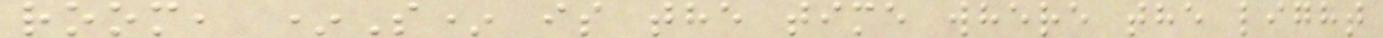room, *S* is the time where the light
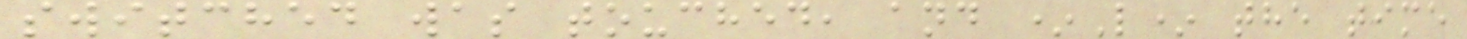switched was touched, and *L* the time
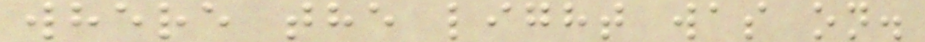where the light was on.
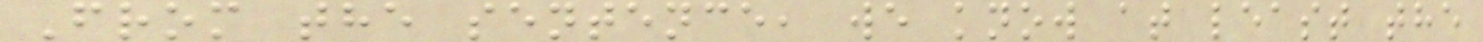From the sentence, we know at least the
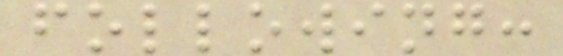following:
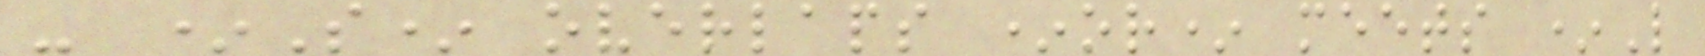- *S* overlaps *or* meets *L
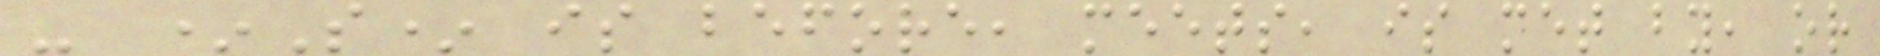- *S* is before, meets, is met by, or
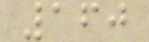160
